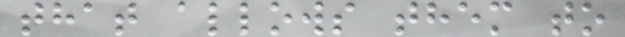that allows them to
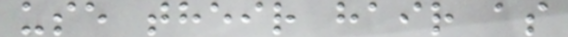use their hair as
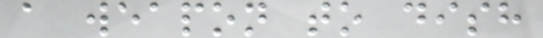a weapon to dish
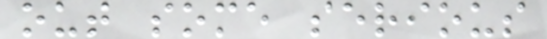out some serious
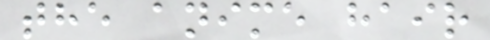the anime hair
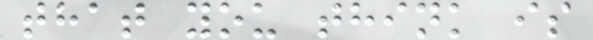that you think is
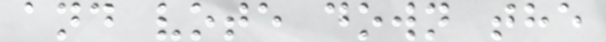and vote down the
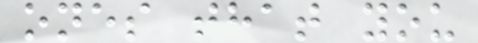ones that you
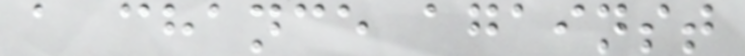a chance against
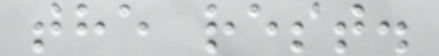the rest.
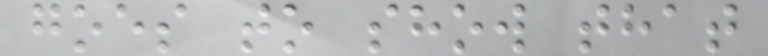goes to show that
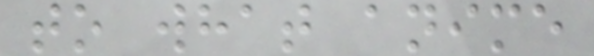to what anime
